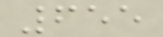655
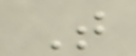T
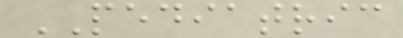PEDIATRIC
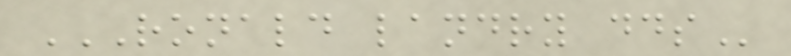RONALD LANDRY DDS
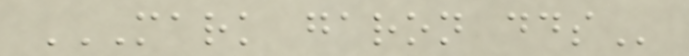MARK GARON DDS
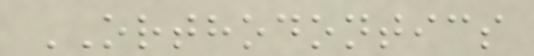ORTHODONTICS
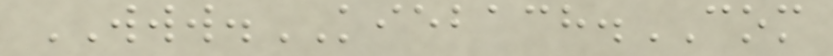WWW.KIEBACH.COM
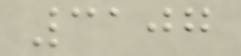3107
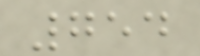754
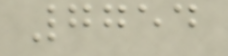7754
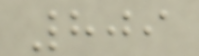809
